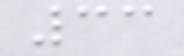33
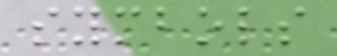symbols
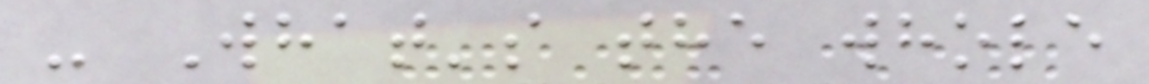- What's the whole
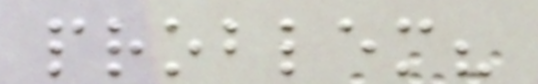problem?
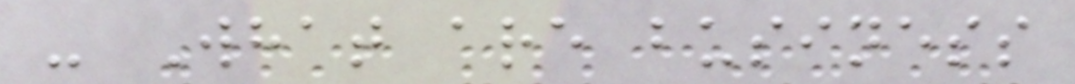- What are business
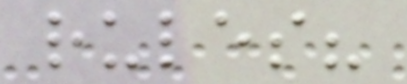rules?
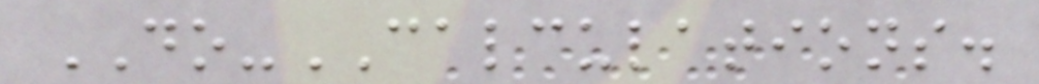DO-CALCULATIONS.
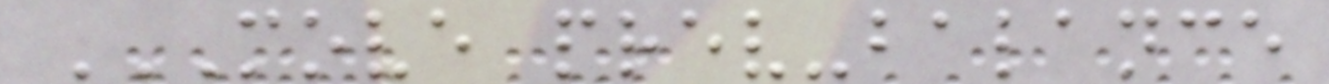MOVE PREV-BALANCE
